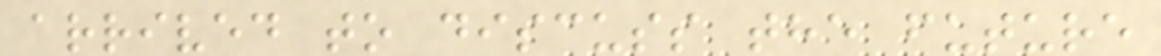arrived to discuss the future
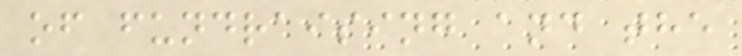of fundraising and the
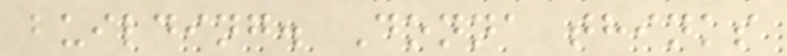building. Donna thinks
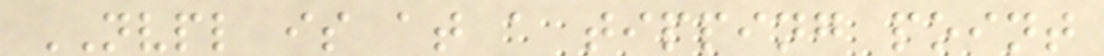NVPL is at a tipping point
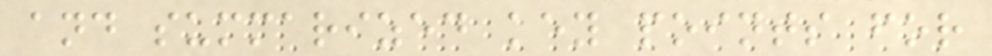and summarized key points for
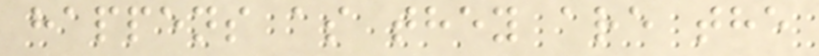happens as they are the
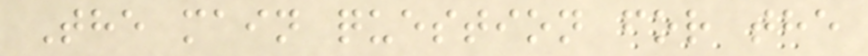The main question for the
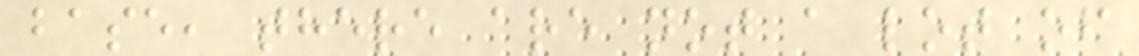base, there are not a lot of
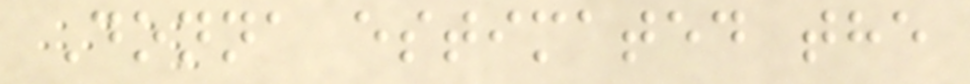Donna estimated the
